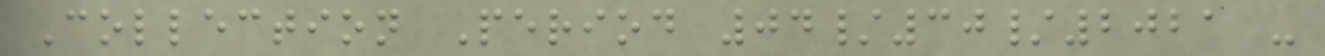Collection Period 04/30/2021 -
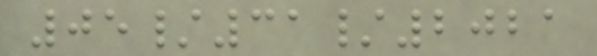05/31/2021
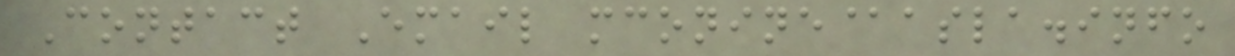Contact Email mconine@asla.info
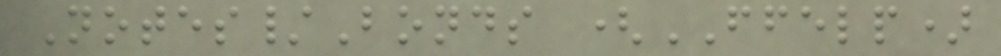Notes/Bonds (FFELP)
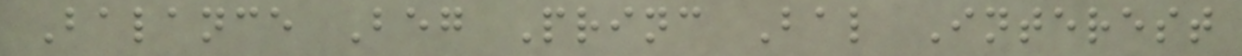Balance Beg Princ Bal Interest
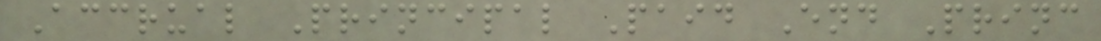Accrual Principal Paid End Princ
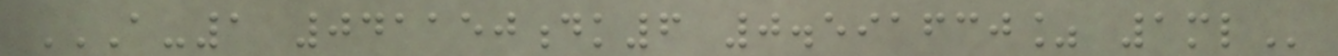A-1 041150DK6 0.591630% 1ML
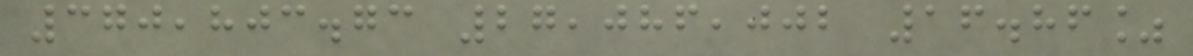370,803.73 27,086,002 16.86%
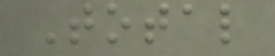Total
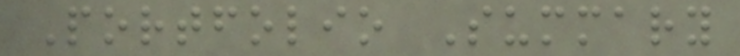Portfolio Summary
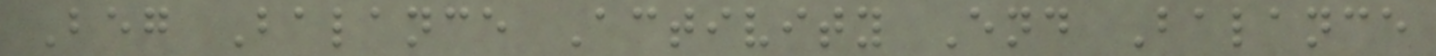Beg Balance Activity End Balance
